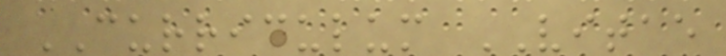CURRICULUM VITAE
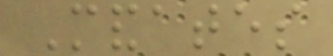Mandates
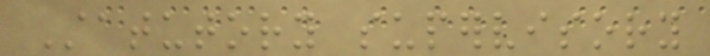Statutory supervisory
